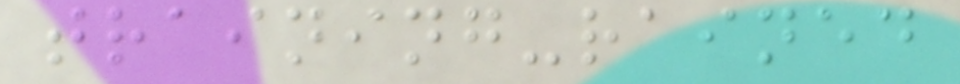training-rained
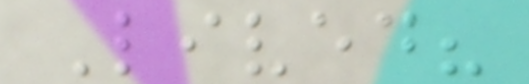Lived?
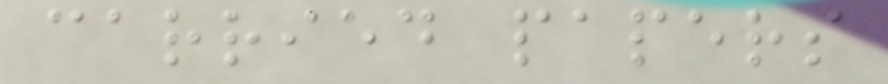carried papers
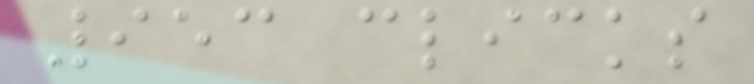953 clicks
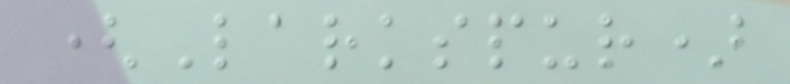(Larkspur)
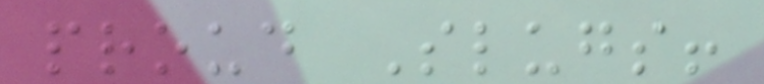proud Slugs!
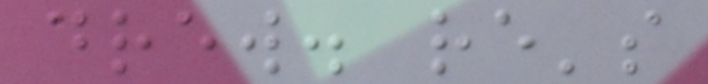drew. re's
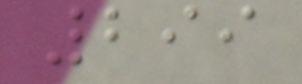299
